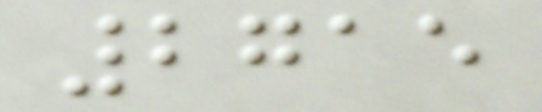2715
